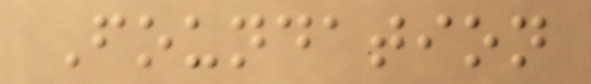Foundation
